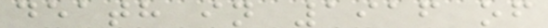death in 1916 of
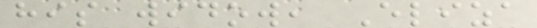his widow, Eliza
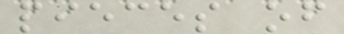pieces of
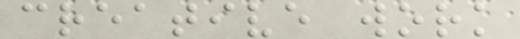creative work
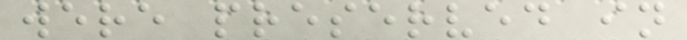were preserved in
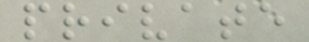private
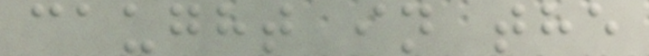caught in the
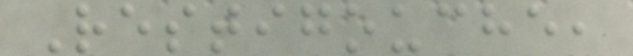Restigouche,
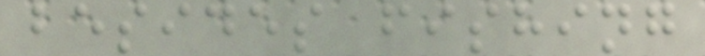besides fishing
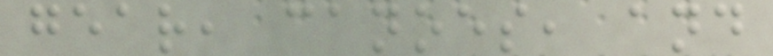gear, canoes, and
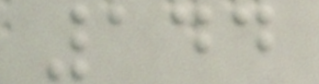144
